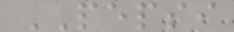PEPSI
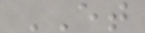ET
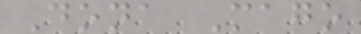Dona Mago
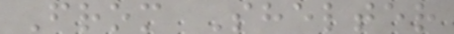From Shelter
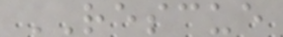RESCUE
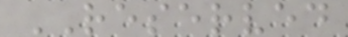RESERVED
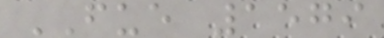FUE 1579
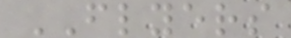FLYERS
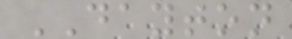DAYTON
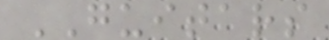GUITARS
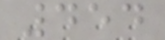454
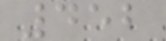452
